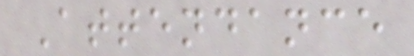Attendance
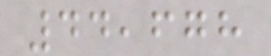44,678
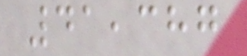41,387
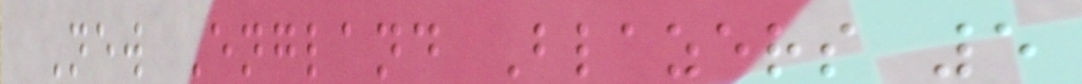New England Blazers 5
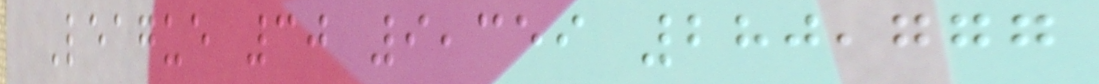League 30 9,359 280,777
